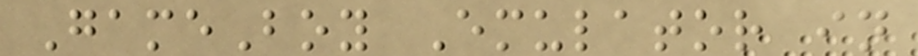GameBoy Emulator in
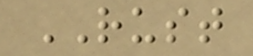RUST
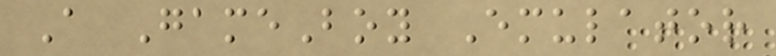A GameBoy Emulator
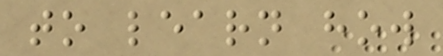to learn how
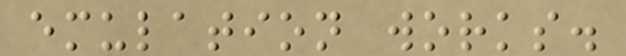emulation works.
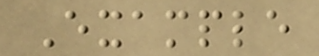Example
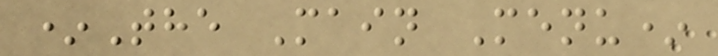*The Main Menu*
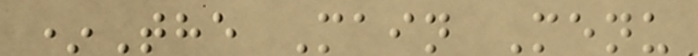*The Main Menu
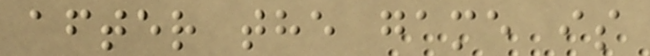after the game is
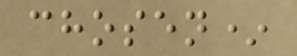chosen*
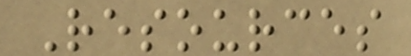Resources
